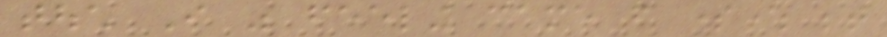touch I was feeling came from somewhere between
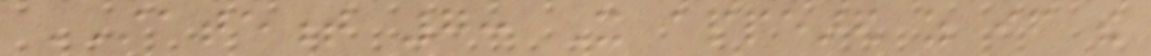STATEMENT 7: It appeared as if the
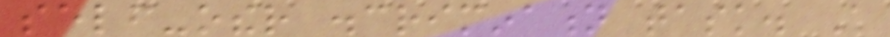self-other discrimination task. A
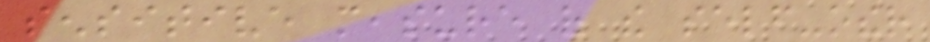sensitive measure of the self-other
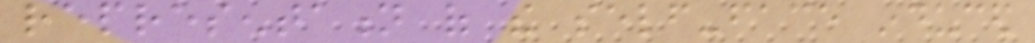representation of the self-face induced
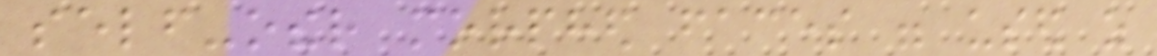self-other morphed faces were used as
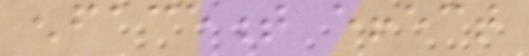enfacement effect
